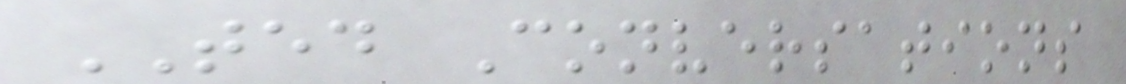TED Conversations
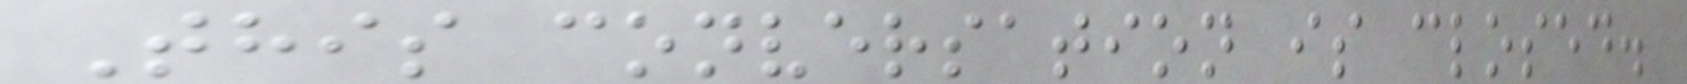This conversation is closed.
